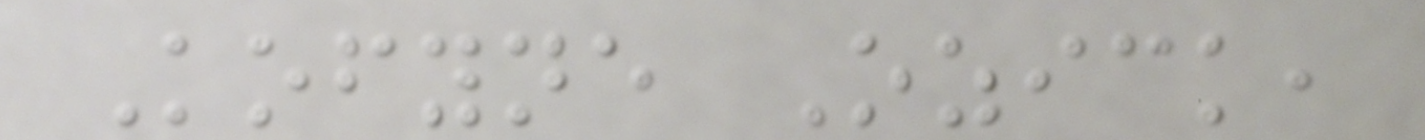Kofyne Ozick,
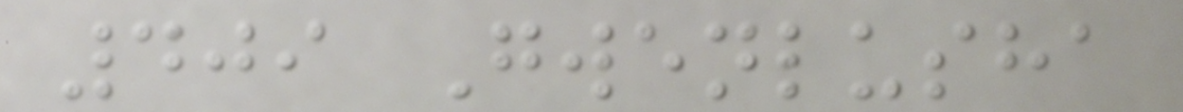409 Gwenlusha
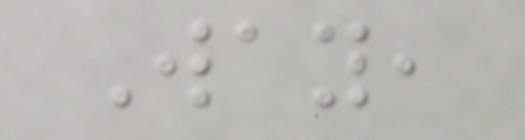Way,
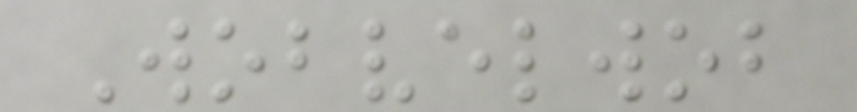Wobvelwob
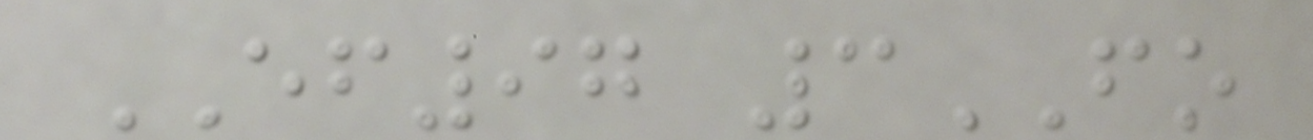EF97 3FO
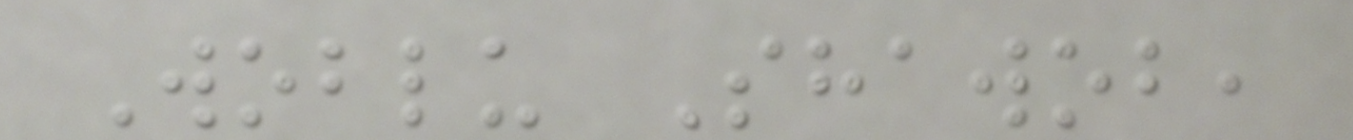Woblu Shawob,
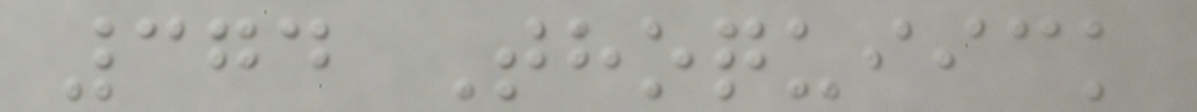374 Thoquiick
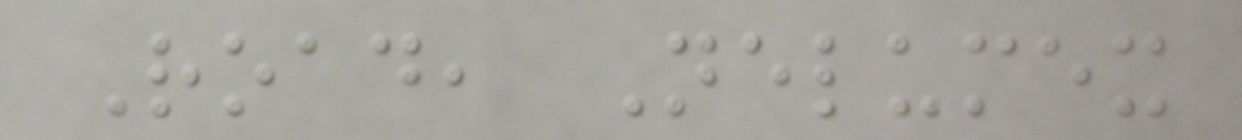Road, Nelumex
